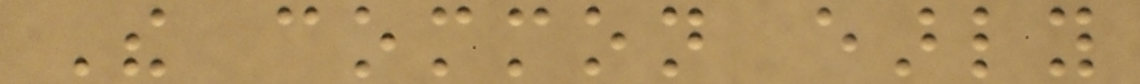The common early
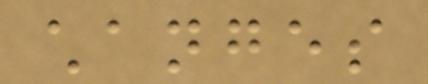changes
